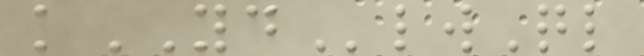kYDlwQl
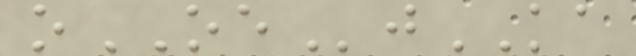oOEjKA
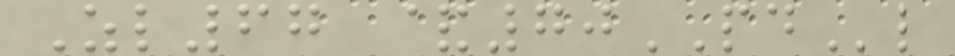Zl67 &70PDl
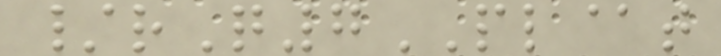/rQ7PL@t
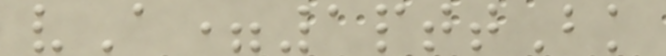vA=1pttBk
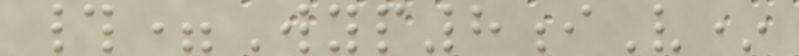#=Wyp8iV*
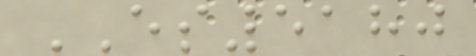ES5180
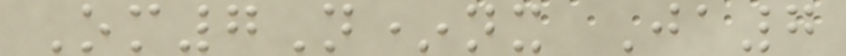Om7N*nx Ja7
